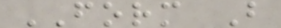FORM B
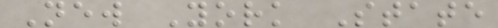New York State
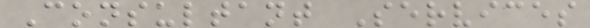Consultant Services
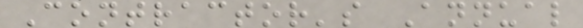Contractor's Annual
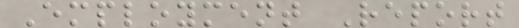Employment Report
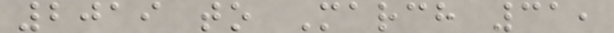2019 to March 31,
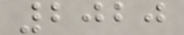2020
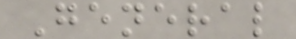General
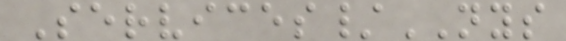Services/NYS
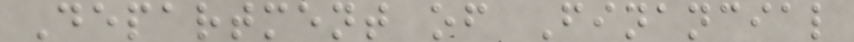Department of Financial
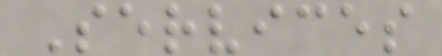Services
